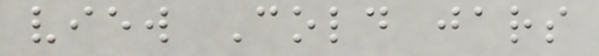view Cold jars
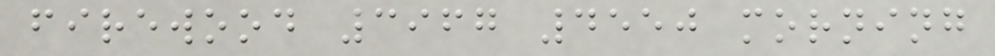firewood 3967 4550 morning
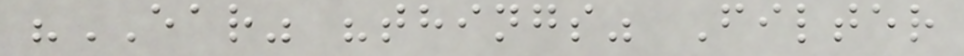"EAR" "things" Filter
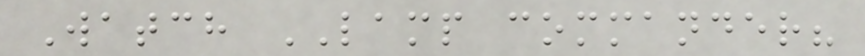Watch LAMP commander?
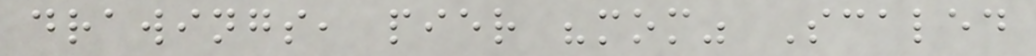drawings, pier "mom" Scaled
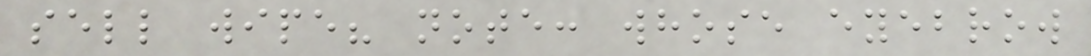sell wipe? note: whose eyebrow
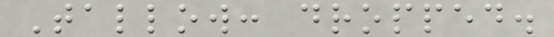Tallow: dropped.
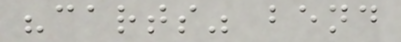"carts" bend
